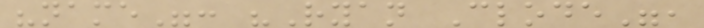"name": "Ryan Clode",
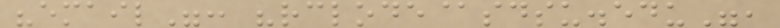"email": "rclode@sdsu.edu",
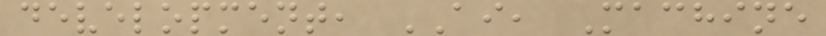development, AI, Machine
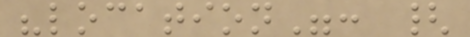"location": {
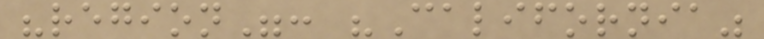"region": "California"
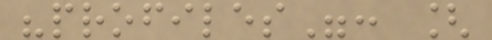"profiles": [
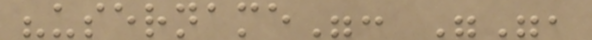"username": "",
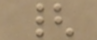{
